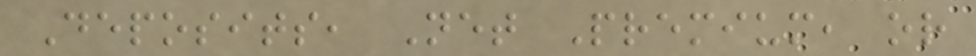Deposits, Net Premium, or
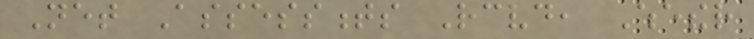Net Assessments Received, Whether
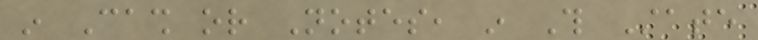in Cash or Notes, in This State
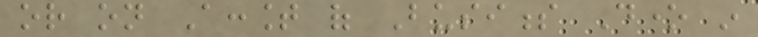or on Account of Business Done in
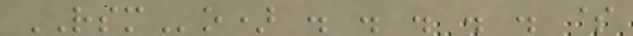RSMo) . . . . . $
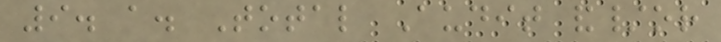9. a. Total Audit and/or
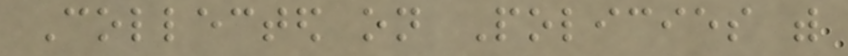Collected on Policies with
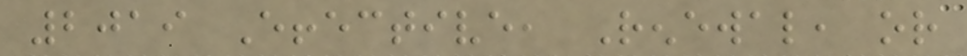2019 Effective, Renewal, or
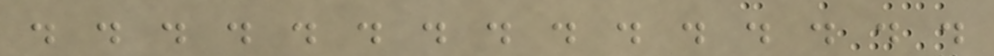. . . . . . . . . . . . . . .
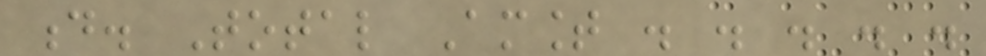d. Total Amount . . . . .
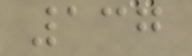137
